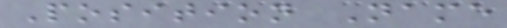Position Name
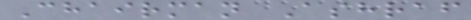Chairman Ashraf
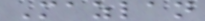Mazlan
